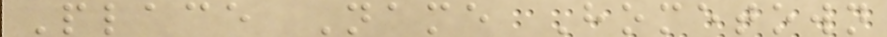Place Name Hometown
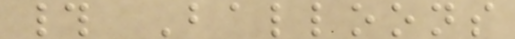# Balloons
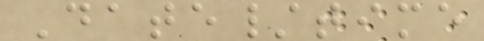Date/time
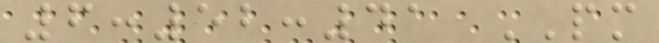6:52:41 PM
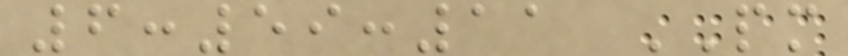6:59:11 PM
